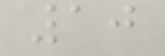10
